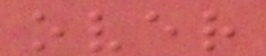over
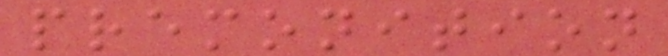premonition
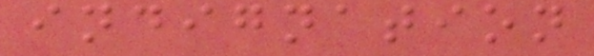indignation
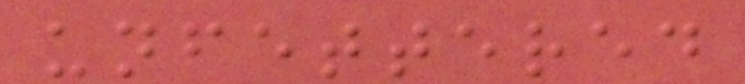unfettered
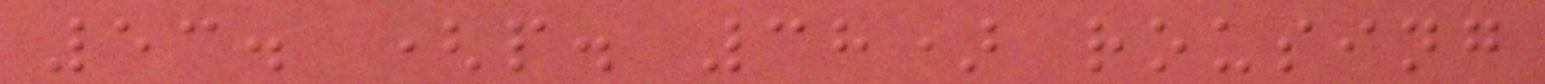53. (p. 38) rousing
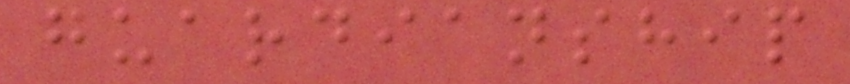guardianship
